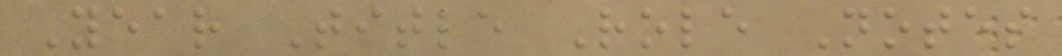Year Title Role Notes
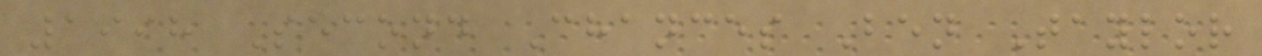1998 Second Chances Ben Taylor
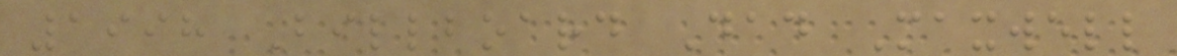1998 Billboard Dad Maxwell
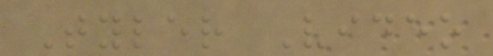Tyler Video
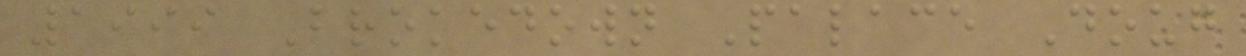1999 Brokedown Palace Doug
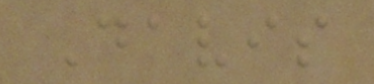Davis
